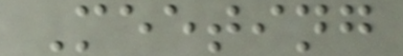Meeting
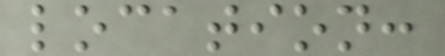location:
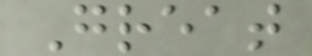Great
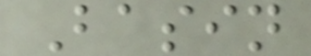Basin
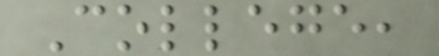College,
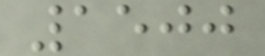1500
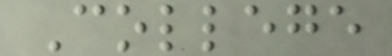College
